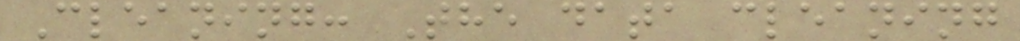Cleaning: The data cleaning
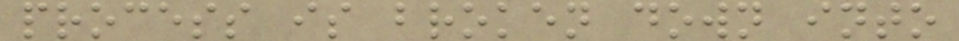process is broken down into
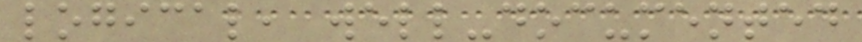logical, well-documented
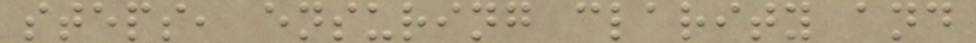steps, ensuring clarity and
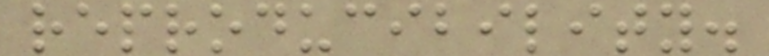reproducibility.
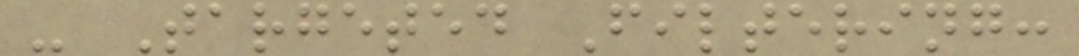- Targeted Filtering:
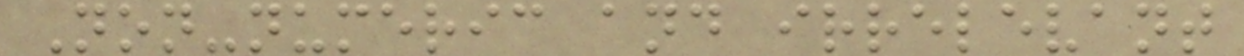Non-numeric and irrelevant
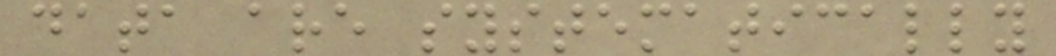data are systematically
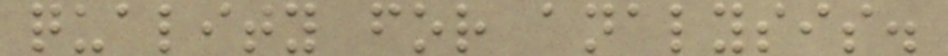quality for analysis.
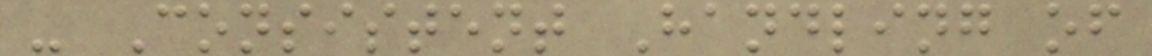- Consistent Handling of
